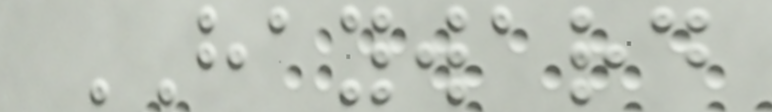HAYWARD
